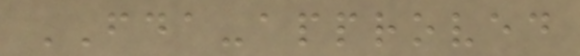FDA-approved
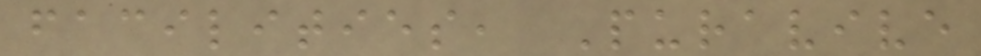facilities, Puravive
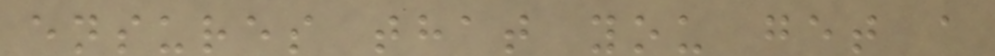ensures that you get a
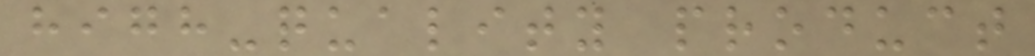high-quality product
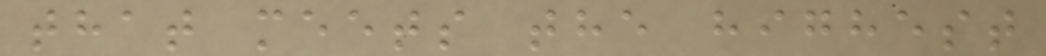that meets the highest
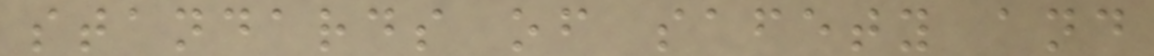standards of safety and
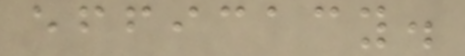efficacy.
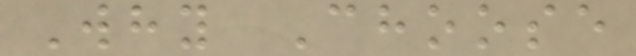Why Choose
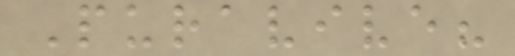Puravive?
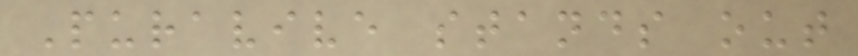Puravive stands out
